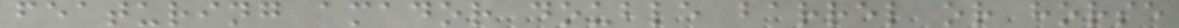featuring amador double barrel or horse
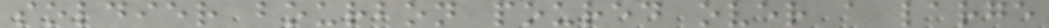soldier bourbon poured over a large
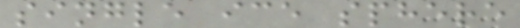single ice sphere
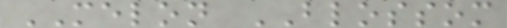MELON BLOSSOM
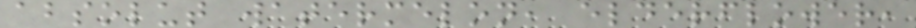absolut watermelon, elderflower,
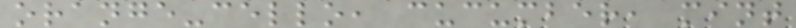orange-cello, cucumber, mint
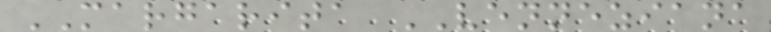MARGARITA VENNEZIANA
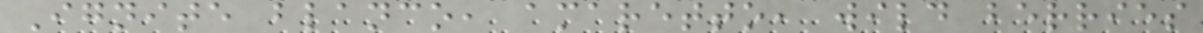Ignite blanco, amaretto, wild berries
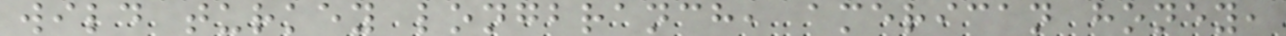wild turkey longbranch, american honey,
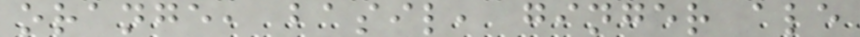orange, basil, ginger ale
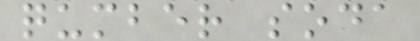qumber soda
